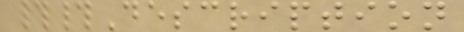##Description
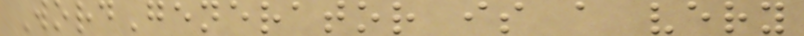WordGenerator is a very
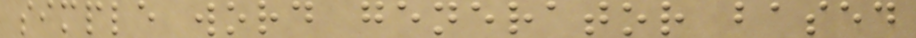simple word generator based
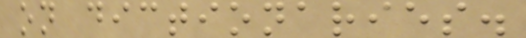on dictionaries.
